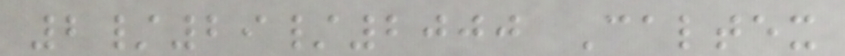2/29/2000 Caltex
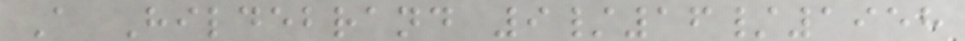A Hildebrand 9/16/1958
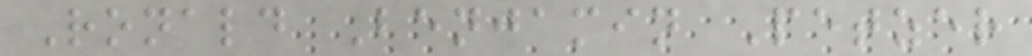Ronald Benjamin Petzer
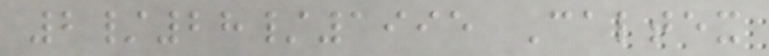2/28/1995 Caltex
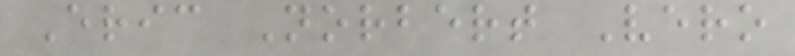Eric Norbert Vero
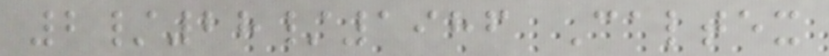2/28/1986 Caltex
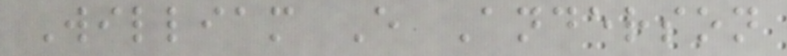William E Anderson
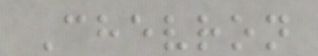Chevron
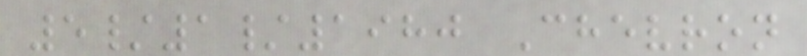5/1/1980 Chevron
